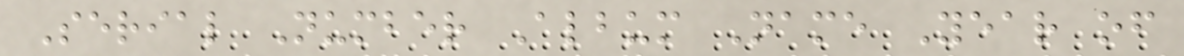Serial Number Album Name Year of
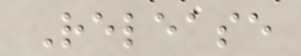Release
